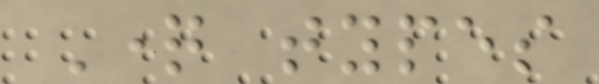Question types
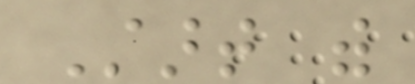Start with
